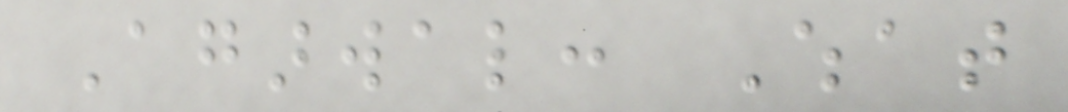Agarwal: What
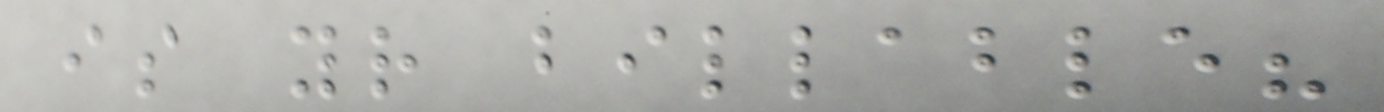is your billable?
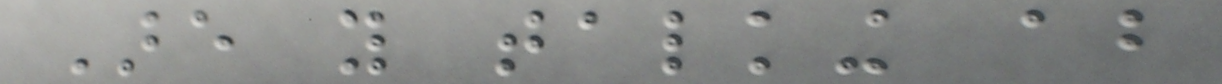Are you talking about
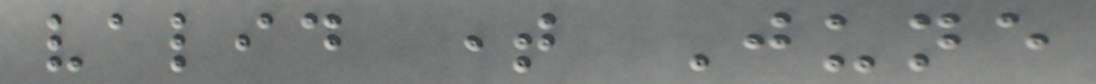valid time June
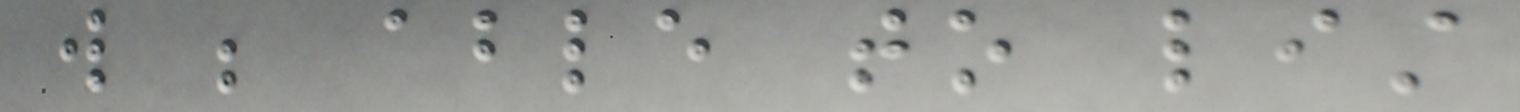will be able to list
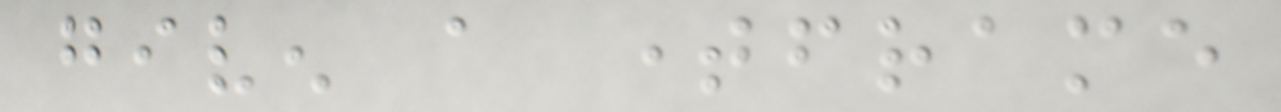given a timeframe
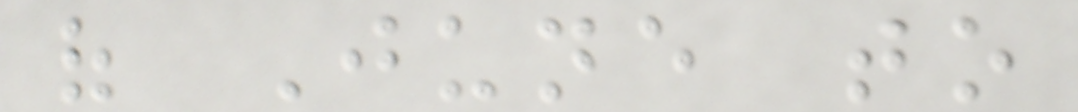of June to
